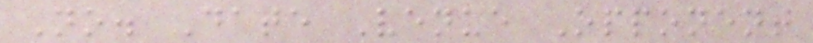No. Date Venue Opponent
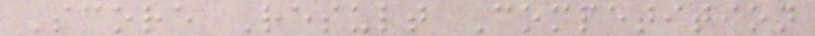Score Result Competition
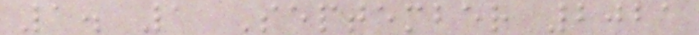1. 1 September 2021
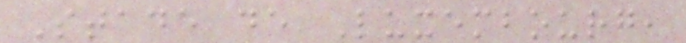Stade de Luxembourg,
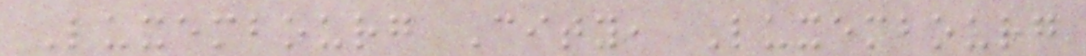Luxembourg City, Luxembourg
